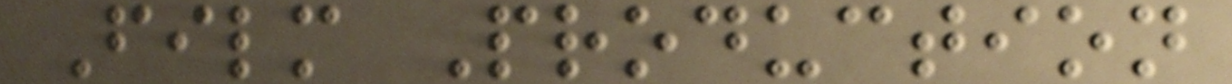Film Production
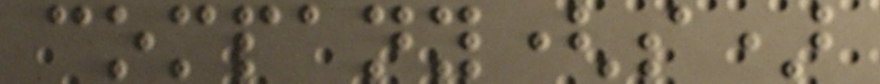company(s)
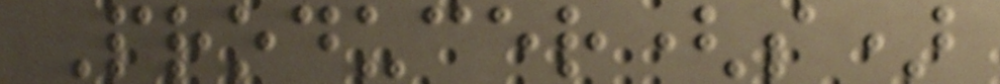Producer(s)
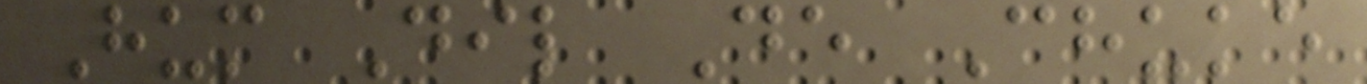Hum Dil De Chuke
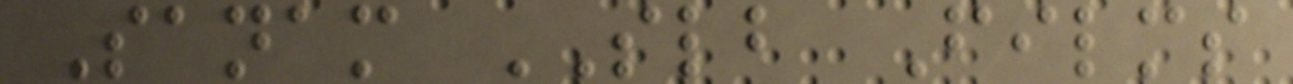Sanam SLB Films
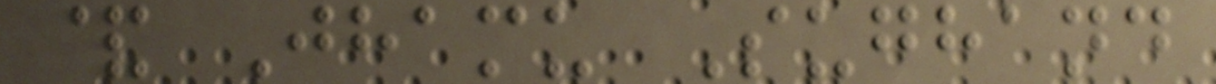& Jhamu Sughand
